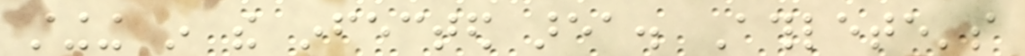stinging in the infected area. Athlete's
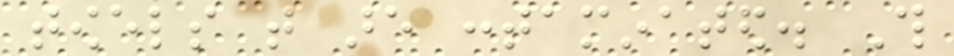towels that are contaminated. This
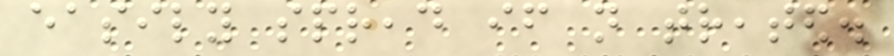easily spread if not treated.
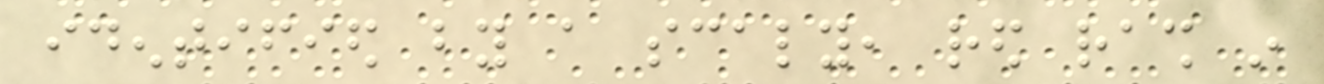identified by a scaly, red rash in
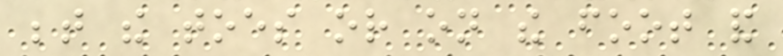between the toes or on the foot and
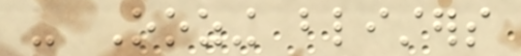- Oozing blisters
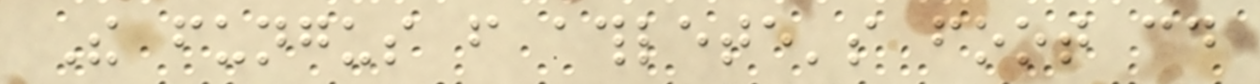The fungus from athlete's foot could
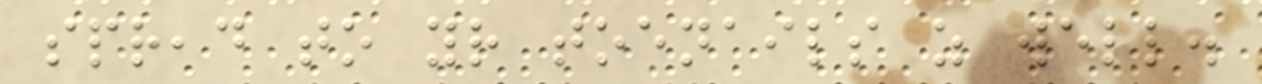spread to your toenails as well.
